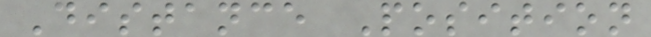Distance Position
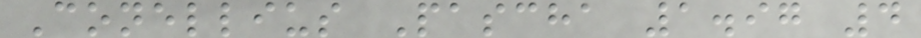Conellius Pascha 1.97 4
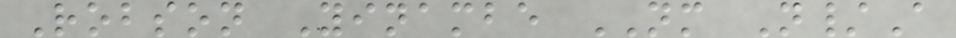Robson Yinambe NM N/A
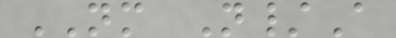NM N/A
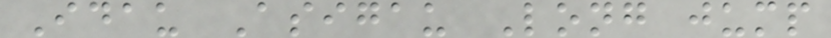Idau Asigau Long jump
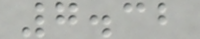7.32
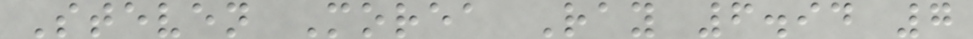Steven Morea Ray 6.94 7
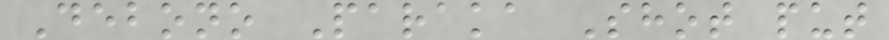Debono Paraka Shot put
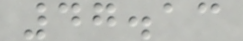47.13
